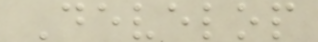Develop
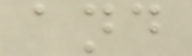and
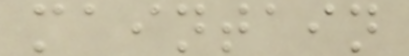maintain
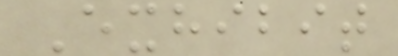Exhibit
